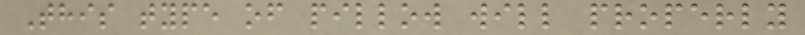This type of pillow will properly
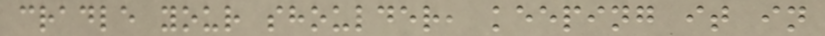cradle your shoulder, keeping it in
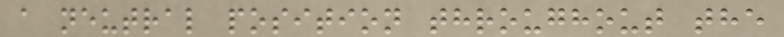a neutral position throughout the
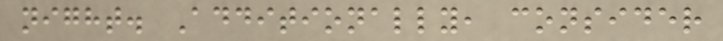night. Additionally, consider
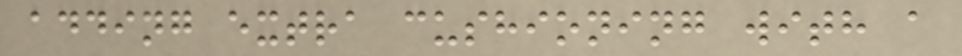adding extra cushioning with a
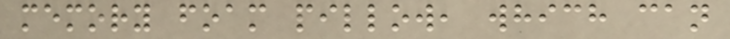memory foam pillow, which can
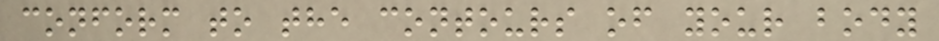conform to the contours of your body
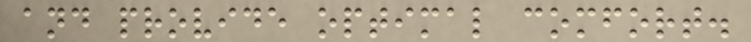and provide optimal comfort.
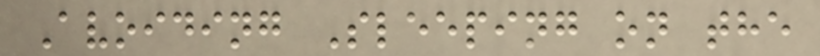Avoiding Sleeping on the
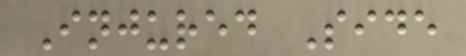Injured Side
